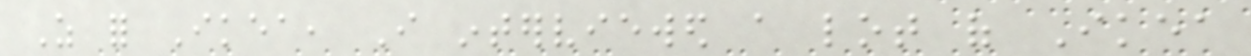As for Ikea, I interviewed a lot of Ikea
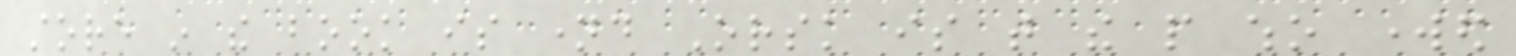store in the book is named Orsk is that the people who worked
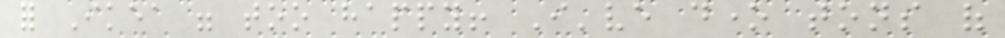for Ikea were too happy! I've done tons of
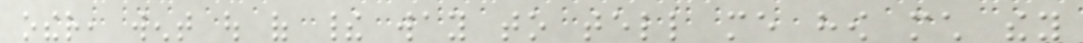other, went out of their way to tell me how much they
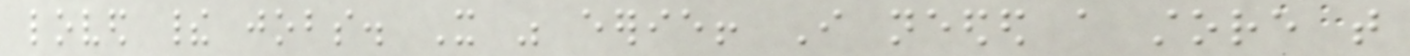loved their jobs. It was eerie! I needed a store that
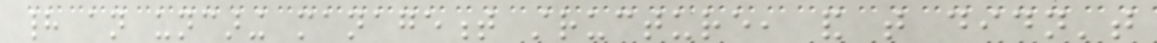had an uncaring management structure, and that didn't
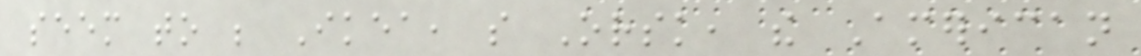seem to be Ikea, so Orsk, the American
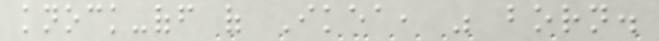knock-off of Ikea, was born.
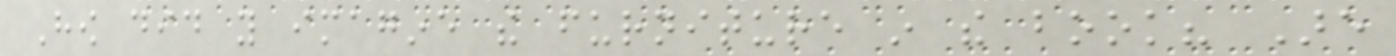How did you imagine the furniture in the book? Are
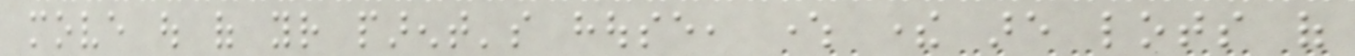move out of your parent's house, where there are lots of
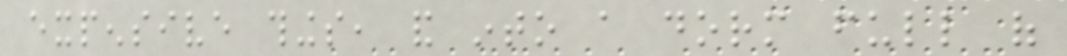expensive things, and into a dorm full of
